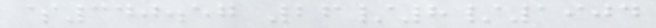$340.57 26/8/1904
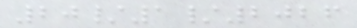20/1/2026
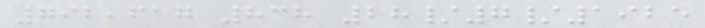792,617 838 28/7/1925
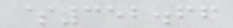$352.66
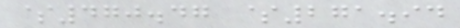$470.47 $271.94
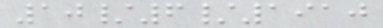10/6/1910
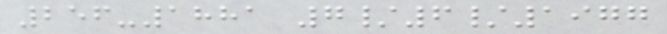256-1881 7/6/1977
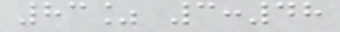83% 3:48
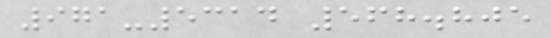971-5314 568.805
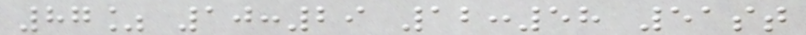87% 10:29 12:58 51st
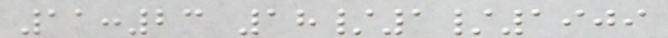11:23 18/1/1909
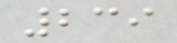239
